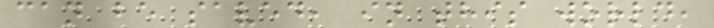can be saved, in this world,
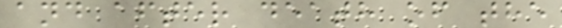and after death of the
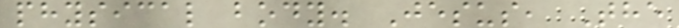physical body. Jesus, The
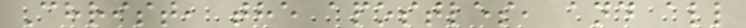Christ, the apostles, and all
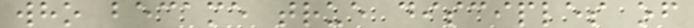who became true disciples of
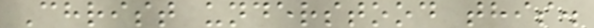Christ understood this.
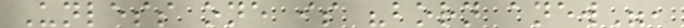Unless one is "born anew",
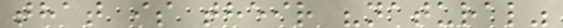that is their "natural"
